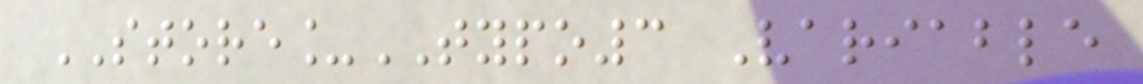STORE_TYPO3 Variable
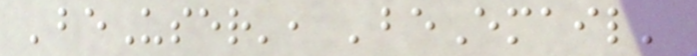'beUser', 'beEmail'
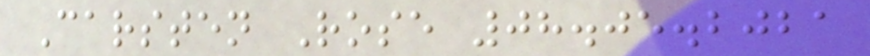Carsten Rose 08.05.2021
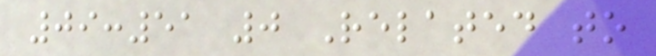09:51 0 Related to
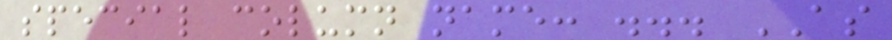special column name: ... AS
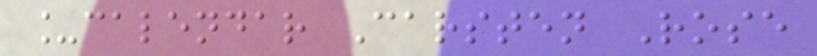_calendar Carsten Rose
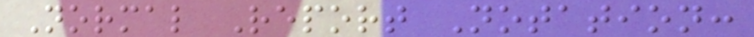Normal Report Notation:
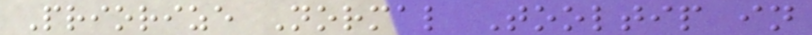Priorize Normal Tooltip in
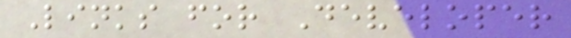Links for Developer
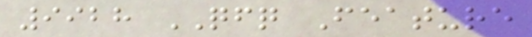9928 QFQ Feature
